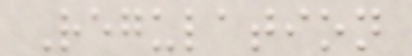Regulation
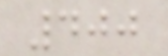400
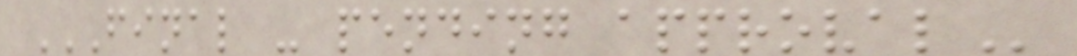FINAL - PENDING APPROVAL
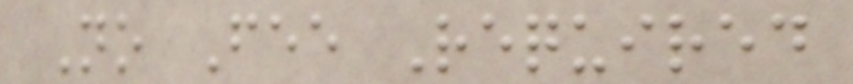No Fee Required
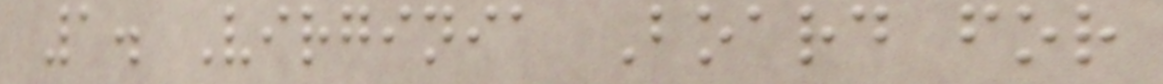1. Virginia Board for
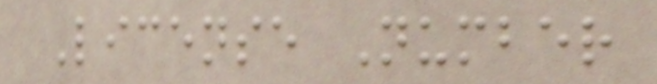License Number
